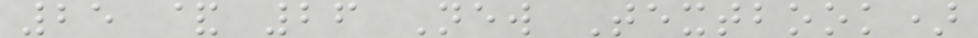25 & 26 New Textbook)
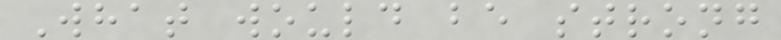What would be strong
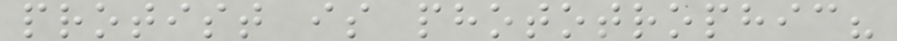protist is phototrophic?
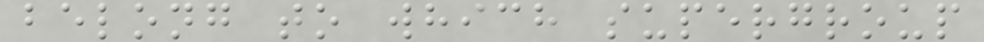belong to which supergroup
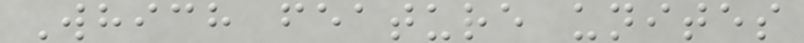Which feature unites
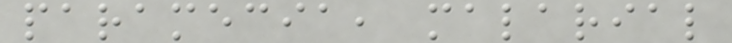paramecia, malarial
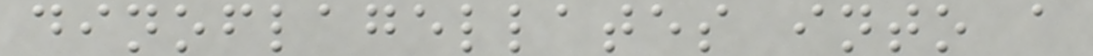dinoflagellates into a
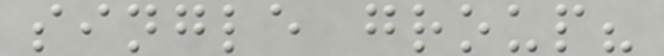single group?
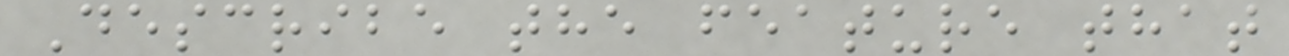Describe the feature that
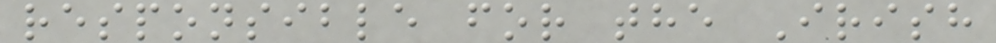responsible for the Irish
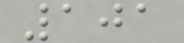101
